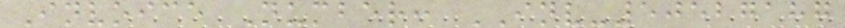Invoice Number: INV-50527187
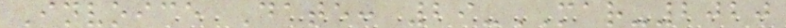Invoice Date: 29-MAR-2020
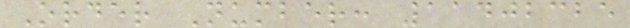Order Number: 11402325
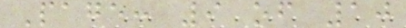Page: 9 of 10
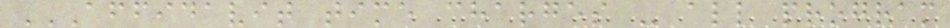AFFIDAVIT TIME CHARGES - ALL PROGRAM
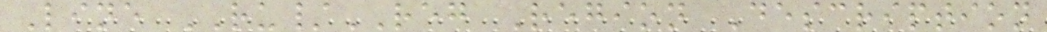Line RU/REG Region Description
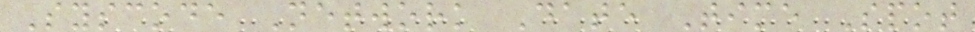Syscode Network Date Time Spot
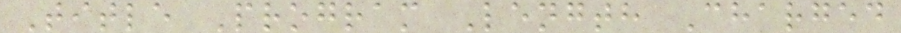Title Program Length Charged
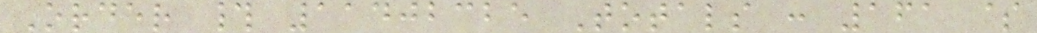Order # 11402325 Totals : 161 $
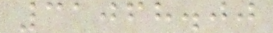31068.00
